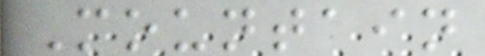Mountain
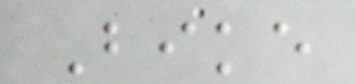Bike
